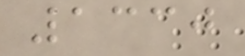1330
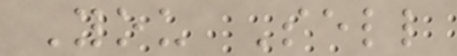You Sell
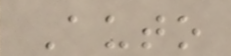Auto
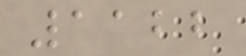1122
